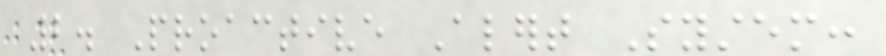2. Proactive Alert System:
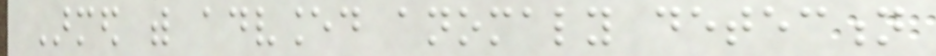Armed with advanced anomaly detection
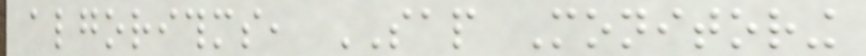algorithms, SAP Monitoring
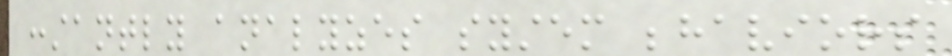constantly analyzes system behaviors
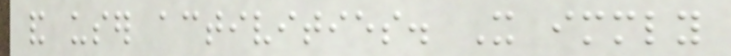and user activities. It immediately
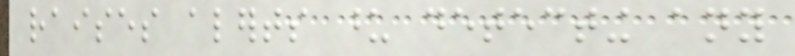raises alerts upon detecting any
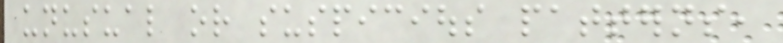unusual or suspicious patterns,
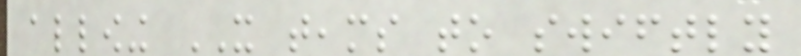allowing IT teams to swiftly
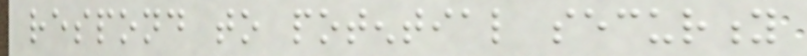respond to potential security
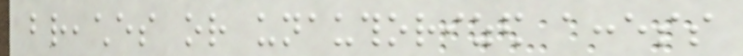breaches or unauthorized access
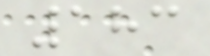183
